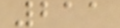211
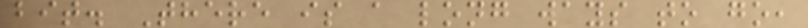bit. There is a long ways to go,
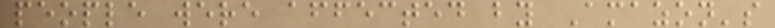people were affected by Amazon's
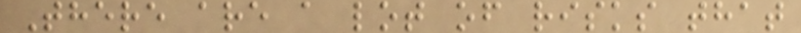There are a lot of risks that
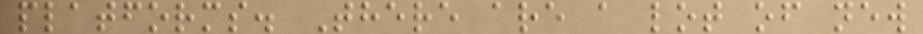platforms. There are a lot of new
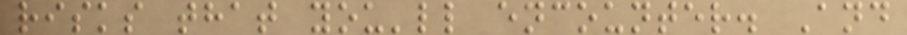risks that you'll encounter. And
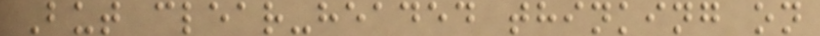But clear-headed thinking on
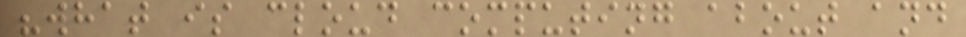"what is cloud computing about and
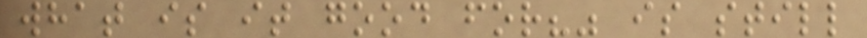what is it good for?" is still
